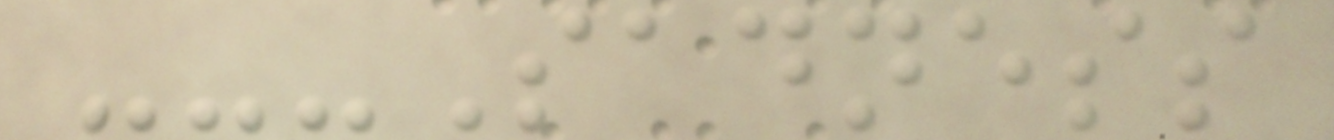---Sadness
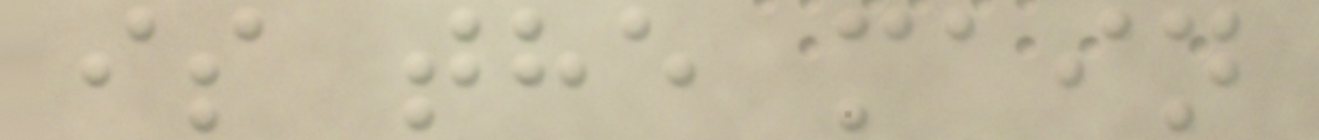is the main
